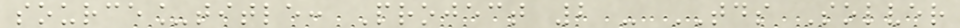source_title: Project 2 - TDS Solver
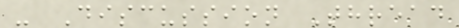- Discussion Thread
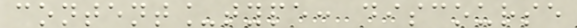content_type: discourse
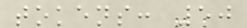tokens: 50
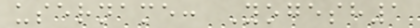username: Yogesh1
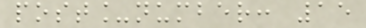post_number: 15
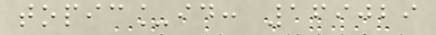topic_id: 169029
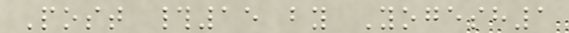Post #15 by Yogesh1
